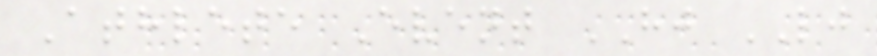Athlete Event HJ LJ
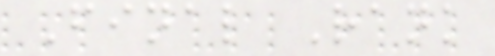Final Rank
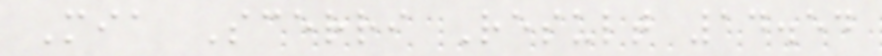Mia Scerri Result 14.54
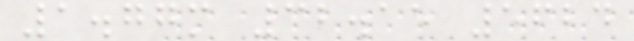1.77m 32.15 5624
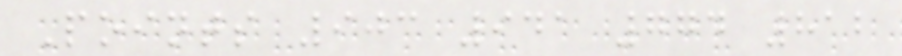Points 903 941 774 812
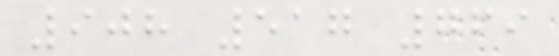908 517 769
